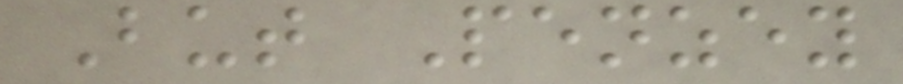But Penzey
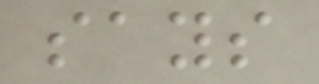says
